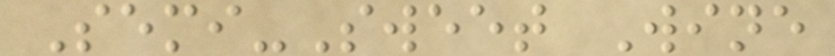Semi-Sweet Wine
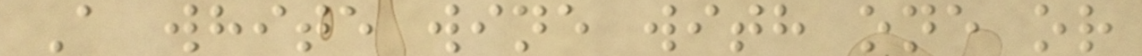A white wine with one or
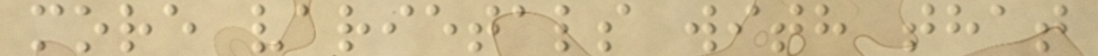more varietals with that
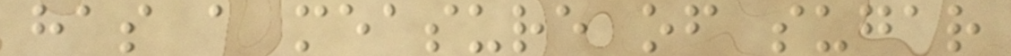has a measure of sugar
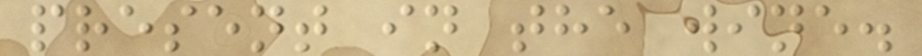present in the wine.
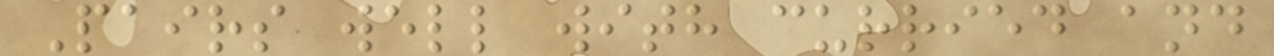Pairs well with curried and
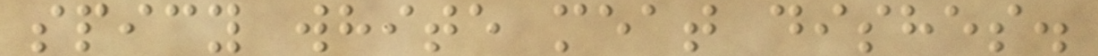spicy white meat dishes.
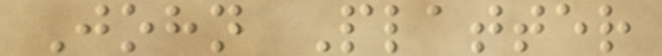John Platter
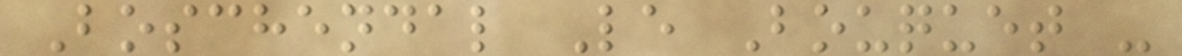Boschendal Le Bouquet -
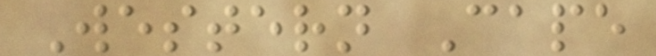Western Cape
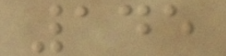145
